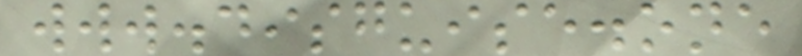www.disguise.one
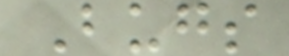Bugs
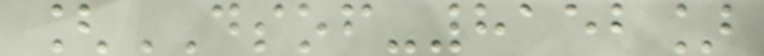[DSOF-8152]
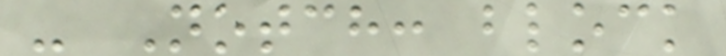- Notch: block
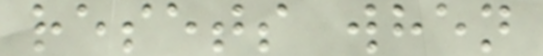resets when
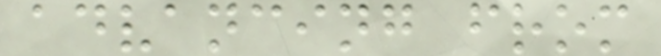advancing from
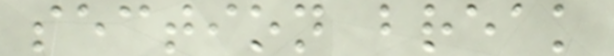section break
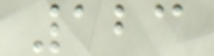123
